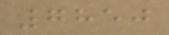7850
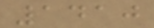1410
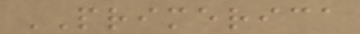PRIMERICA
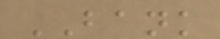BANK
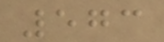573
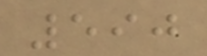590
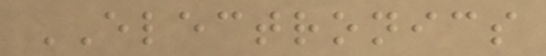ELECTRONICS
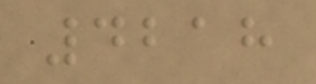4218
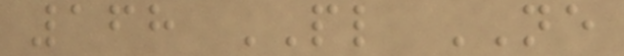168 PL NE
